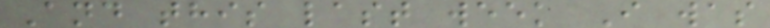And this last week I was
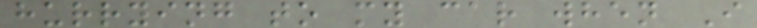hurrying to my car when I
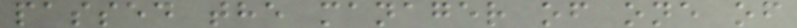passed the manager of one of
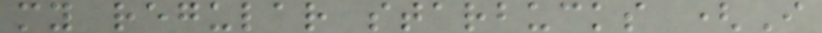my regular starbucks (I
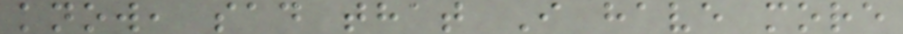know, sad that I have more
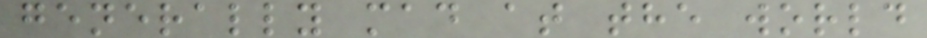generally mad at the world
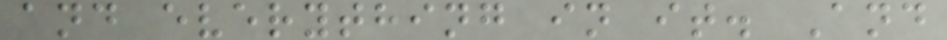and everything in it. And
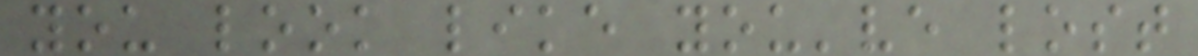you look like you've lost
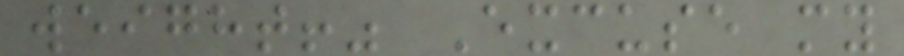weight!" Excuse my
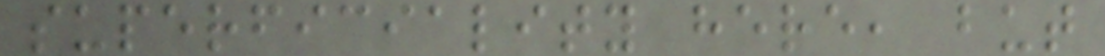superficiality here, but
